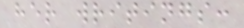her writings:
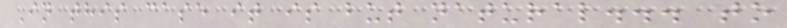In this case it is but natural... to
